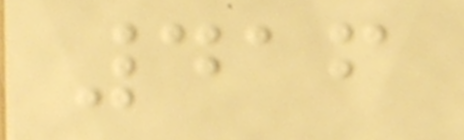416
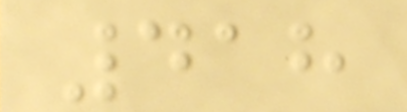418
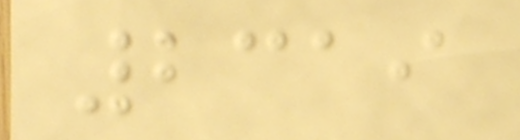2319
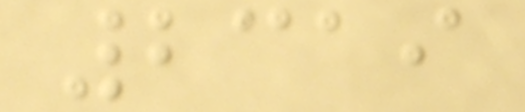2319
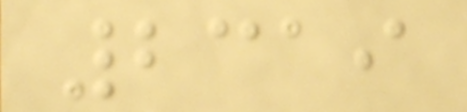2319
